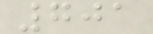701
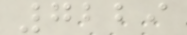7229
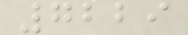7229
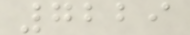7229
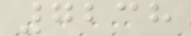7238
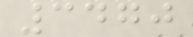3470
